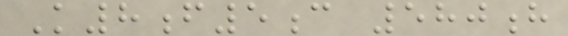K8f5c 580h
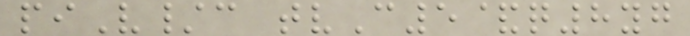piV/c tvC5&q8yg
